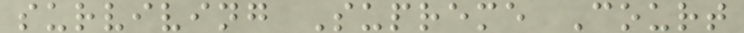surviving Supreme Court
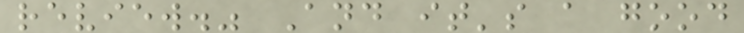review." And it's a good
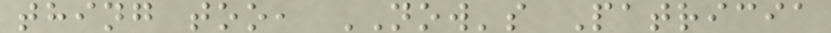thing too, NOW's Patricia
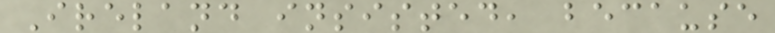Ireland insisted, because
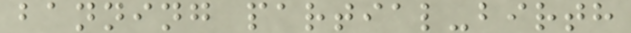banning partial-birth
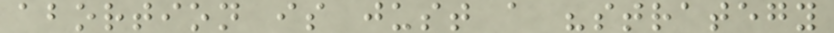abortion is just a "strategy
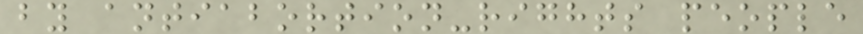by antiabortion-rights people
